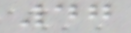47
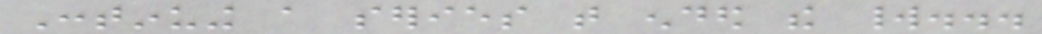Continuing a series that ended the world...
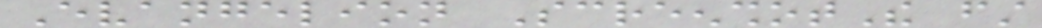Evangelion ScreenshotThe first
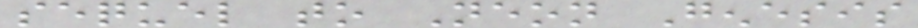sequel to Neon Genesis
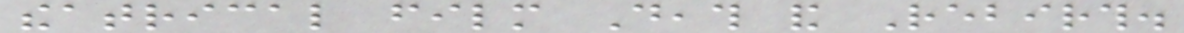theatrical film Death and Rebirth.
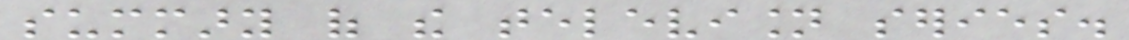summary of the television series.
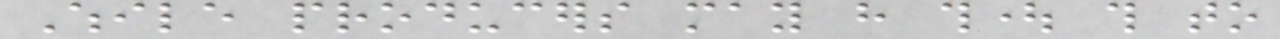While producers may have thought this to
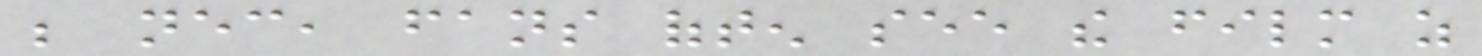be necessary, fans often see the film as
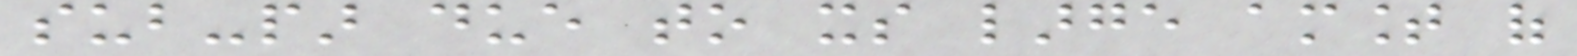sub-par due to its large amount of
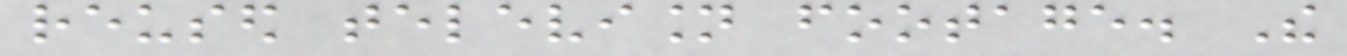reused television footage. The
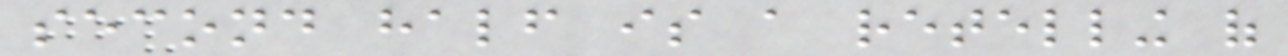second half is a retelling of
